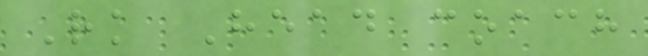Rk Head coach
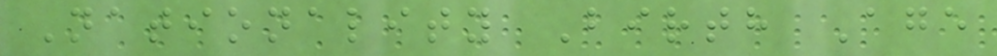Nationality Birth Age
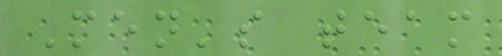Men's team
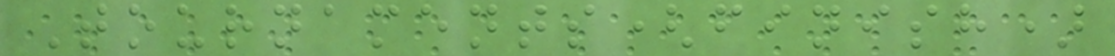Tournaments(finish)
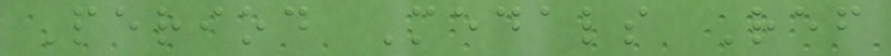Period Medals Ref
